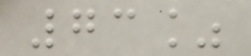73%
